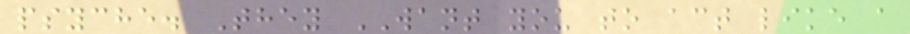psyche. They WANT you to act like a
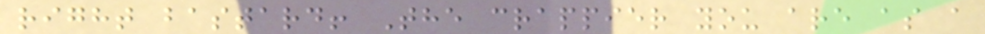right bastard! The crappier you are as a
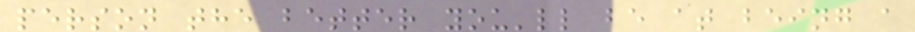person the better you'll be at being a
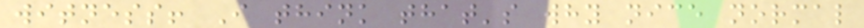witness! I think that's why nice normal
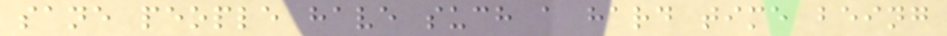sane people have such a hard time being
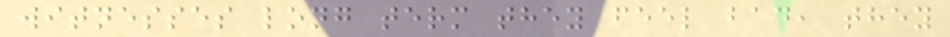witnesses long term they feel bad, they
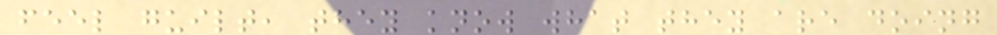feel guilt, they know what they are doing
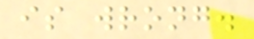is wrong.
